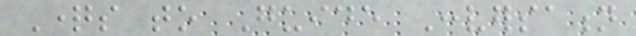Questions to Guide Conversation
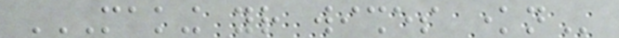MAKING YOUR WISHES KNOWN
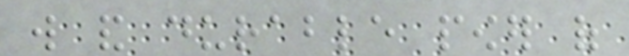will and durable power of
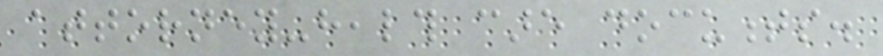attorney-health care documents.
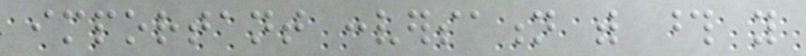important conversation with those you
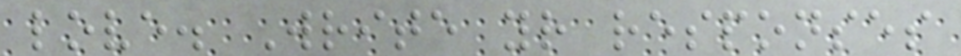love. Write your responses
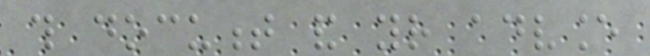this document and your advance
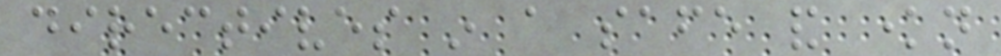directives in a safe and known
